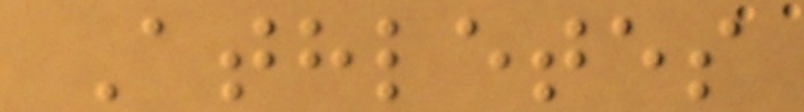Athletes
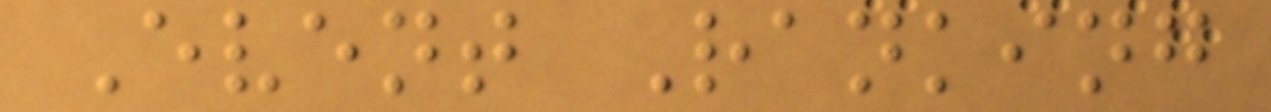Event Ranking
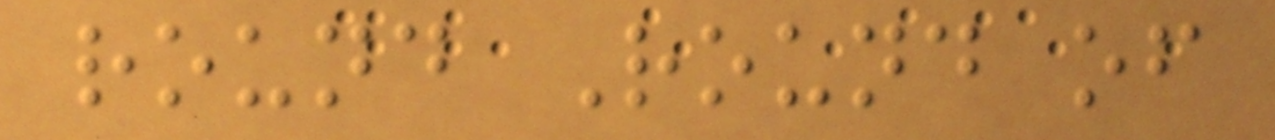round Round of
